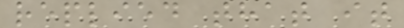replied that it
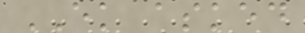EK asked
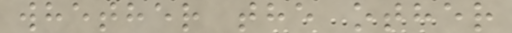whether the other
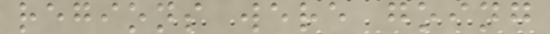regions were going
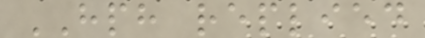HPH replied
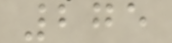275
